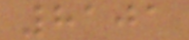8101
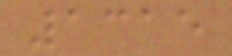1315
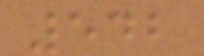542
